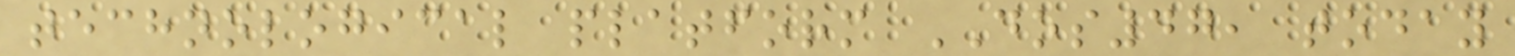technological platform DOS47, today
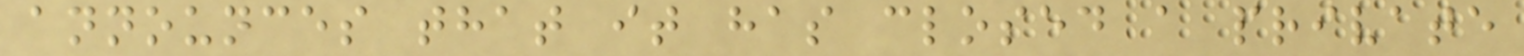announces that it has closed a private
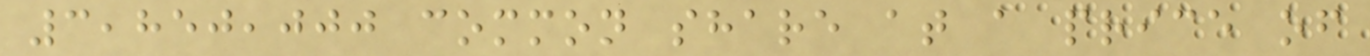3,850,000 common share at a price of
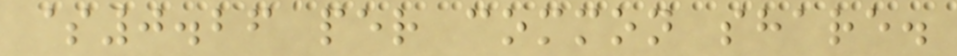$0.26 per common share.
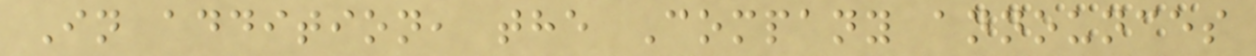In addition, the Company announces
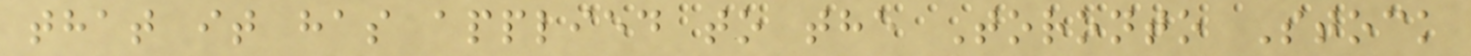that it has applied to the Toronto Stock
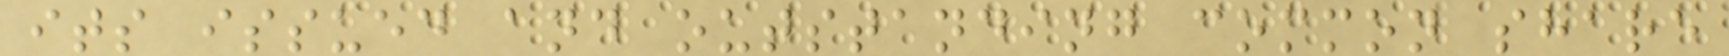its issued and outstanding common share
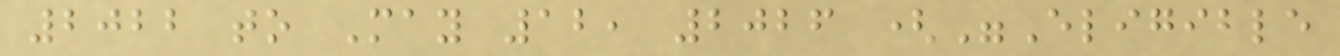2022 to May 12, 2026 ("Eligible
